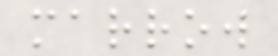marrow
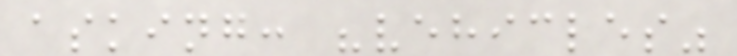asking: "vehicles"
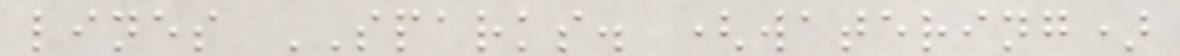lines SPARKS. (watering)
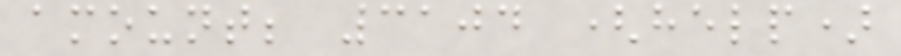amount; 3104 (help)
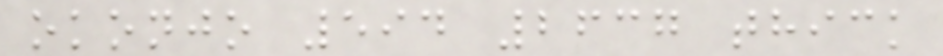okonjo 594 2637 thick
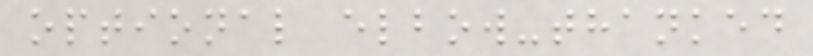optional elbow-thanked
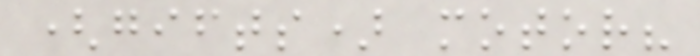(gifts) motor?
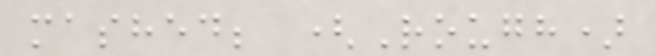mashed; (Rough)
